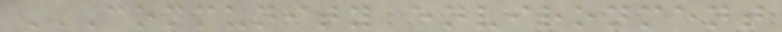COMMUNITY ENVIRONMENT
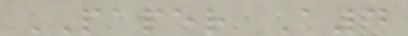PAPER A4
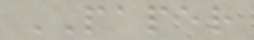PAPER
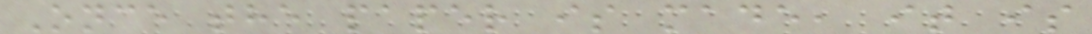Once the paper is made, it is
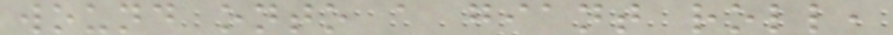wound onto a giant roll,
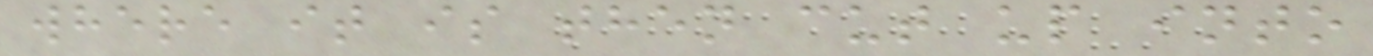where it is then cut up into
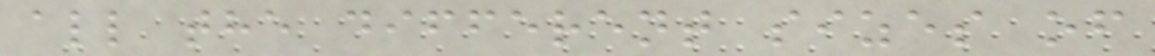all the different sizes of
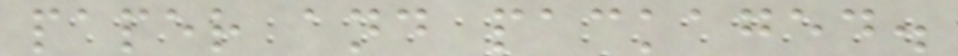paper and packaged.
